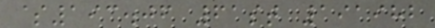$193.06 61st 191982
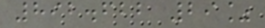892.622 29%
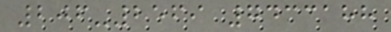206-2569 7433188
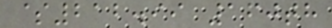$212.99 160th
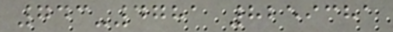743-4781 8259381
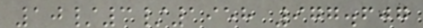10/3/1958 977.607
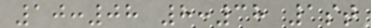10:08 8:38 1st
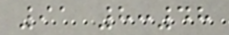91 8:48
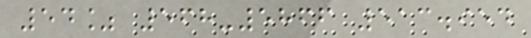54% 568-5866 513.954
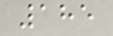185
